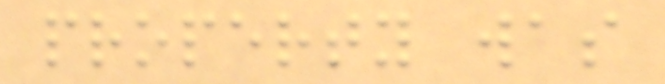property was
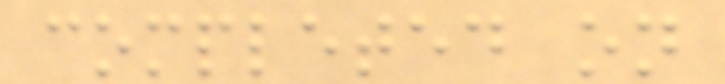completed on
